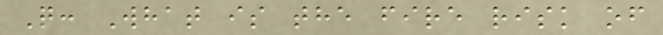Q: What is the fire risk of
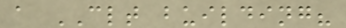a CLT building?
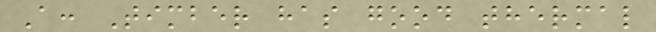A: Timber has good thermal
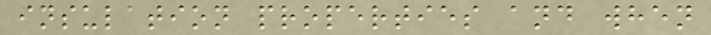insulation properties and when
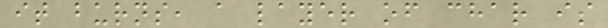it burns, a layer of char is
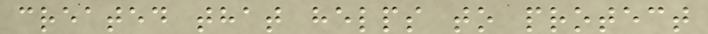created that helps to protect
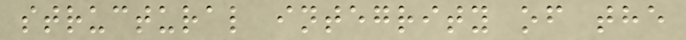structural integrity of the
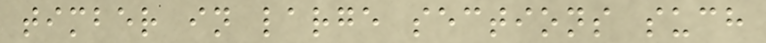timber in large sections such
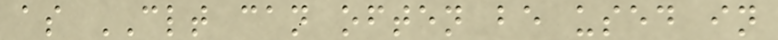as CLT can often be used in
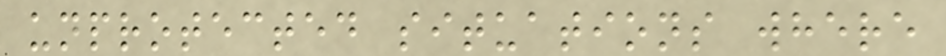unprotected situations where
